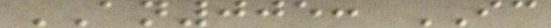AN005: IC
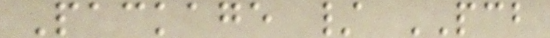Package / PCB
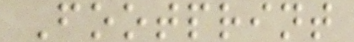Footprint
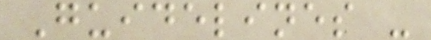Guidelines -
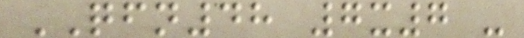QFN48 7x7 -
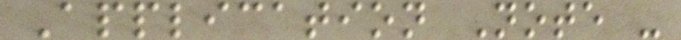Application Note -
